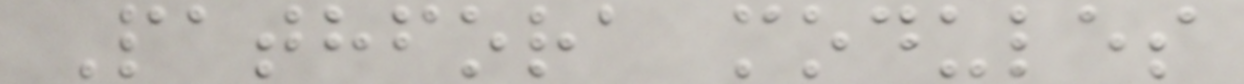Pathfora modules
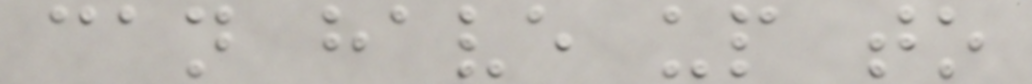can have up to
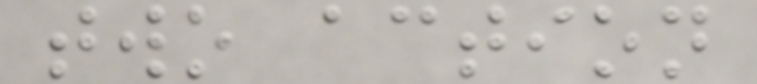two action
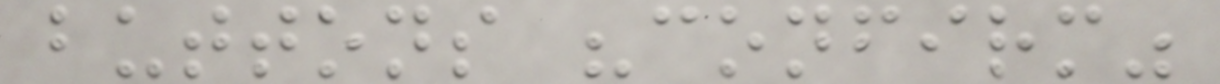buttons "confirm"
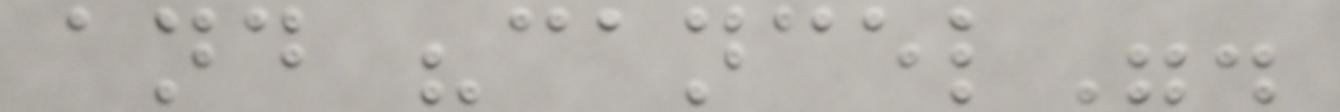and "cancel".
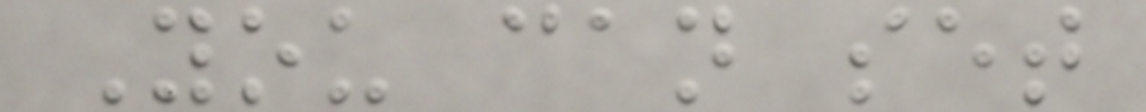You can set
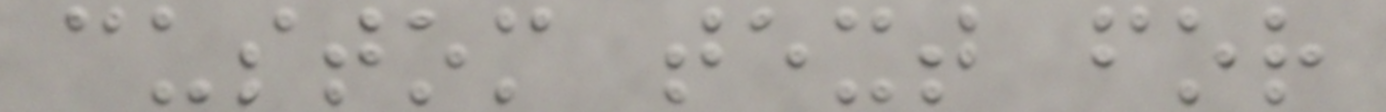custom text for
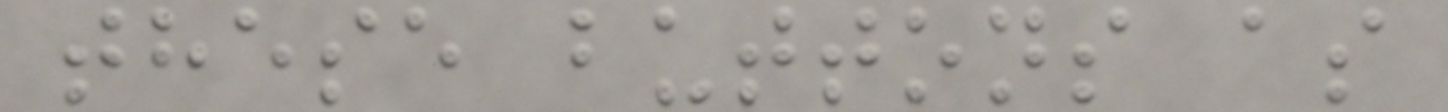these buttons as
